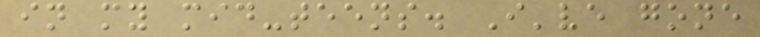in my mid-teens. I've gone
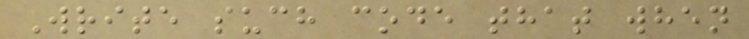Write such code that when
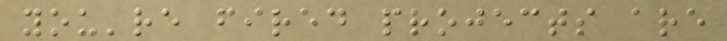you're fired projects are
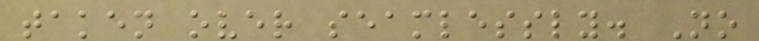taken over seamlessly. No
